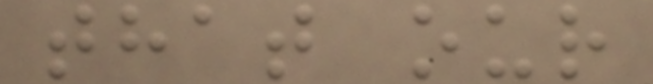that our
